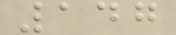147
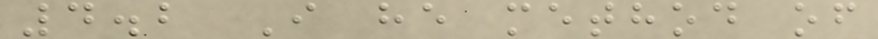4.2 I he method of
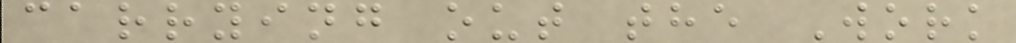carrying out the Work
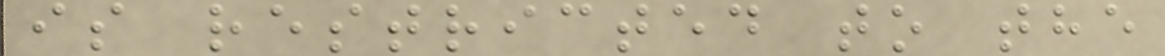is restricted to the
